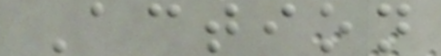Action
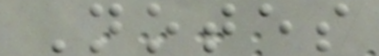Notes
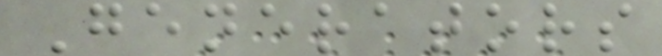Generators
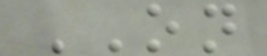ON
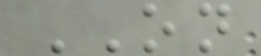ON
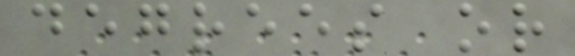degrees or
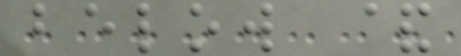below &
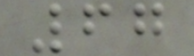67
